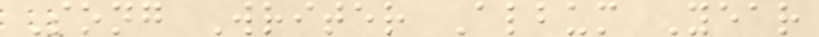Song Writer Album Year
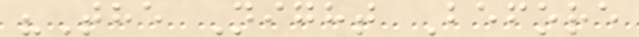"The Night Before
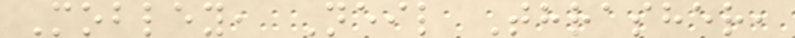Mobley, Neil Thrasher,
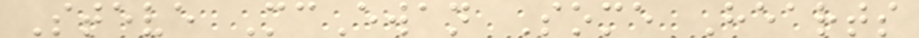Steve McEwan Some Hearts
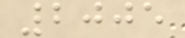2005
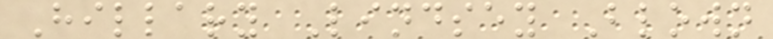Hillary Lindsey Blown
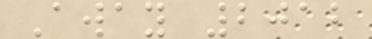Away 2012
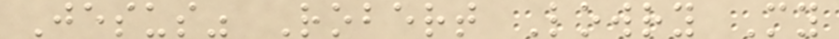Jesus" Robert Lowry My
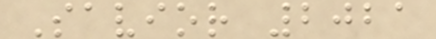Savior 2021
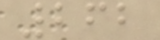262
